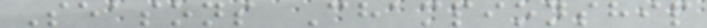Seasons Championship
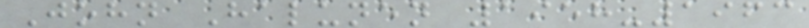John Halunen 1958-1963
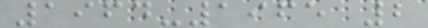1964-1965 2
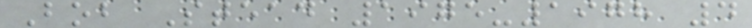Bob Stead 1975-1978 4
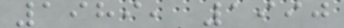1989, 1990
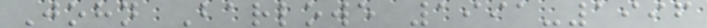John Barlowe 1991-1996
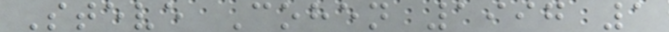Steve Cohen 1997 1
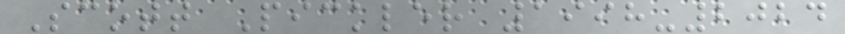Scott Pickler 1998-2024
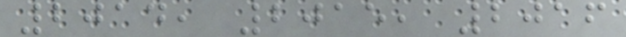2014, 2015, 2016
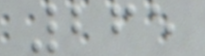265
